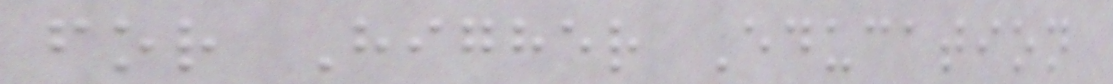for Higher Education
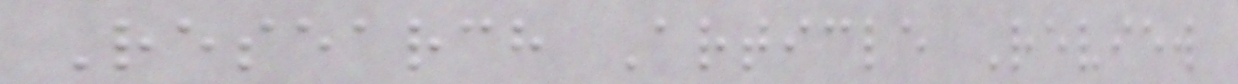Research Article Review
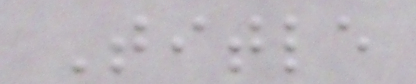Title
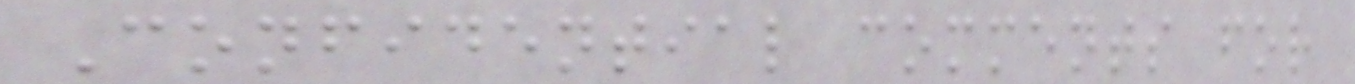Confidential comments for
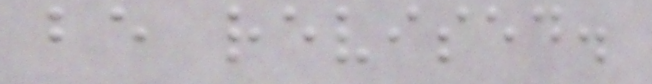be revised.
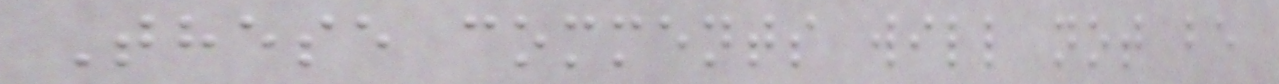These comments will not be
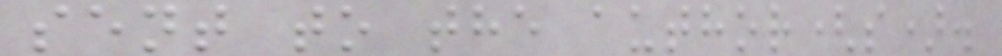sent to the author(s).
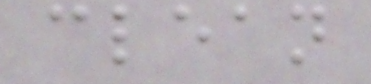clean
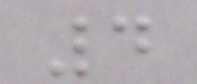4
